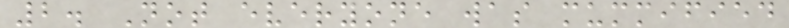2. Not everyone was mummified
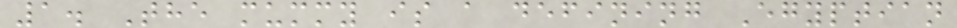1. The mummy is a defining Egyptian
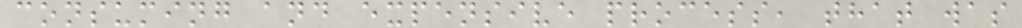consuming and expensive process, that was
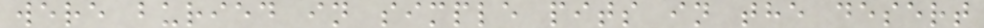were buried in simple pits in the desert
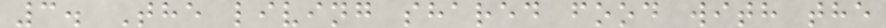3. The living shared food with the
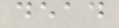dead
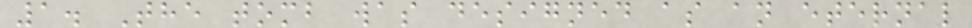1. The tomb was designed as an eternal
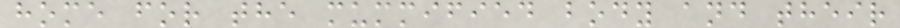home for the mummified body and their
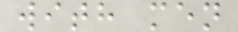with men
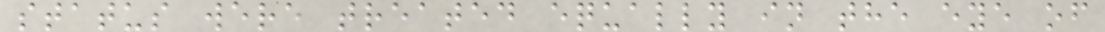status were treated equally in the eye of
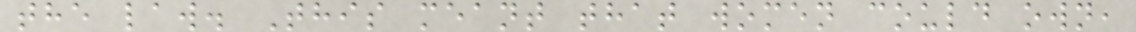the law. This meant that women could own,
